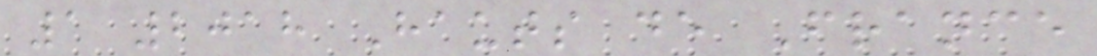1 2018 Hauts de France
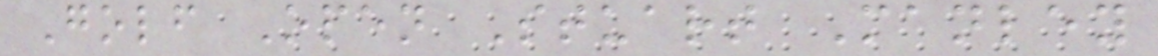Golf Open Stuart Manley
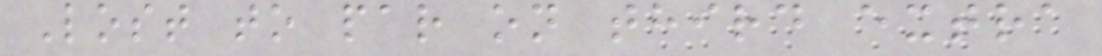Lost to par on third extra
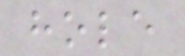hole
